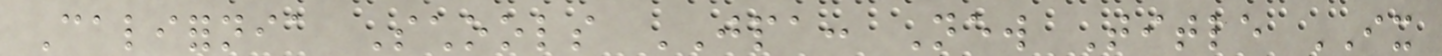California Schools JPA: New Title IX
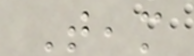Team
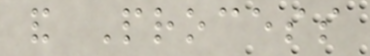and Process
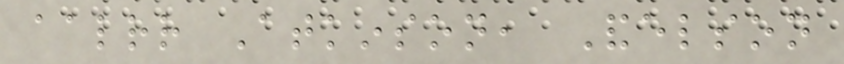aalrr Atkinson, Andelson
